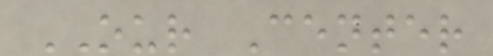OUR Center
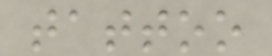tattoo
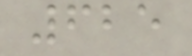625
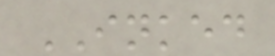INKED
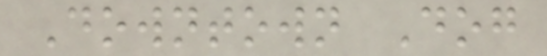Downtown Dog
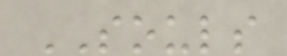SOULS
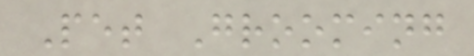Pet Grooming
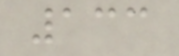133
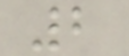2
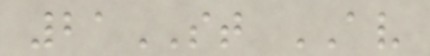21ST AV
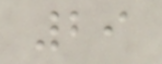29
